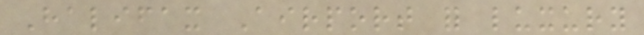Halifax Airport for luxury
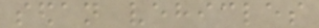sedan vehicles
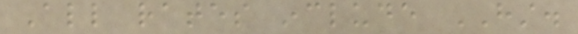All rates include HST.
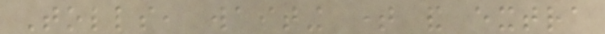Tolls, waiting time and extra
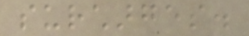surcharges.
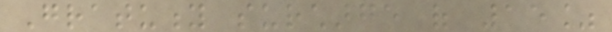Gratuity surcharge of 15%
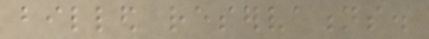billed reservations.
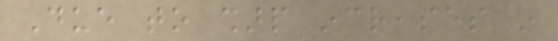Due to sharp increases in
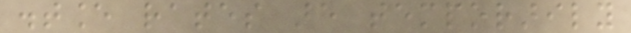distance rates are temporarily
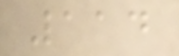114
